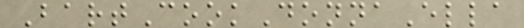BartCookDonnaElla
